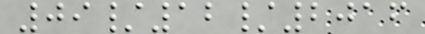09/12/2016
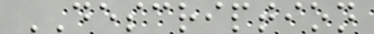DESCRIPTION
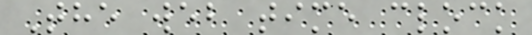The web time clock
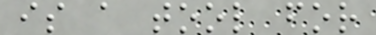is a tool for
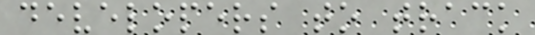developers to track
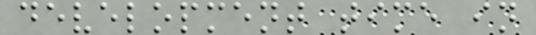development time in
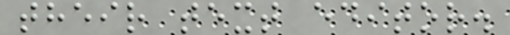their text editor.
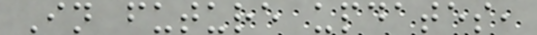In future updates,
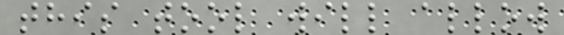this tool will allow
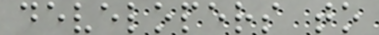developers to
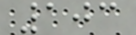103
